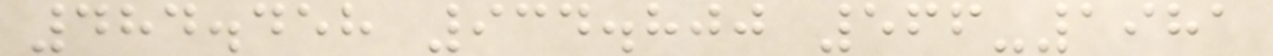484.458 934.800 566-1981
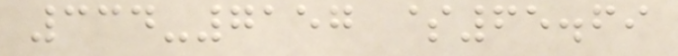334-7157 $65.69
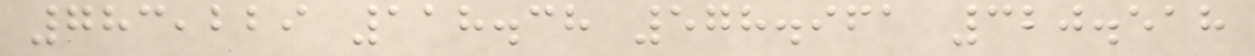783,229 118.38 578.961 320.518
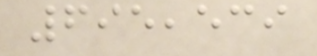695,539
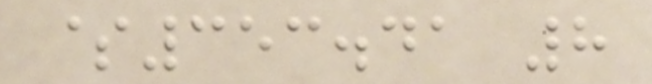$353.41 8
